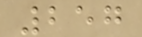257
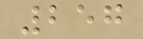257
